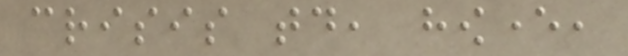crisis today, however,
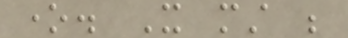one. It must be
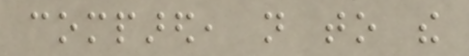compared, not to the
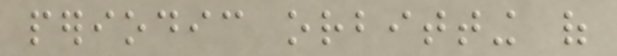periodic orbitting of
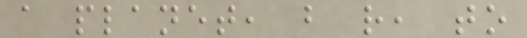a planet, but rather, to
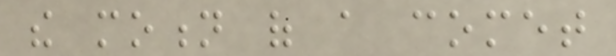the motion of a comet
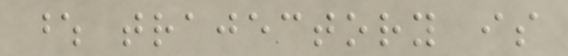whose trajectory is
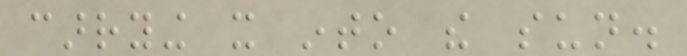carrying it into the sun.
